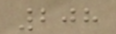208
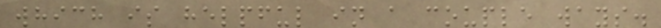which is helpful in a couple ways.
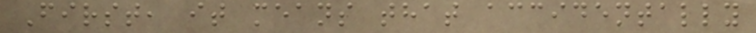First, it means that accidentally
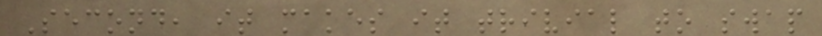Second, it makes it trivial to swap
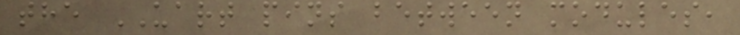the UART pins between modules,
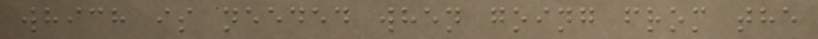which is needed when going from the
